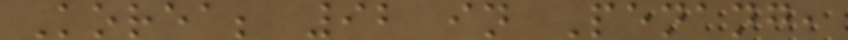Korea; 92 in Penang,
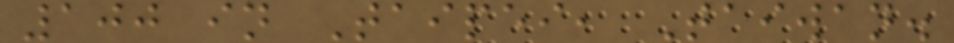100 in Taipei, Taiwan.
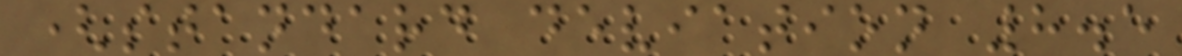(standard deviation 8.5
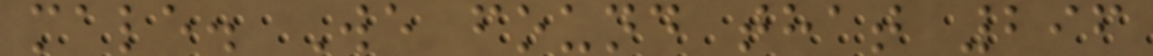male. We found that 296
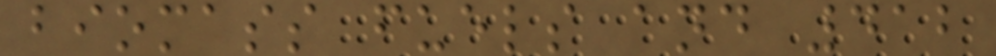biomass fuels and 412
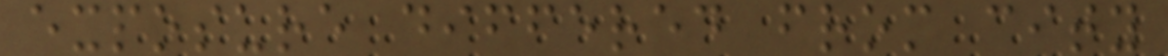exposure differed from city
